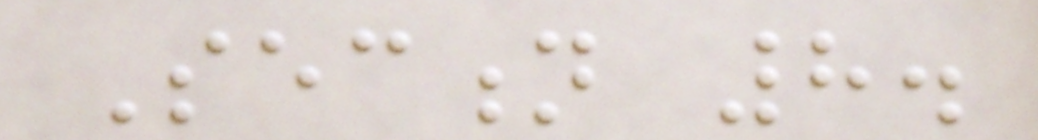Section 8.
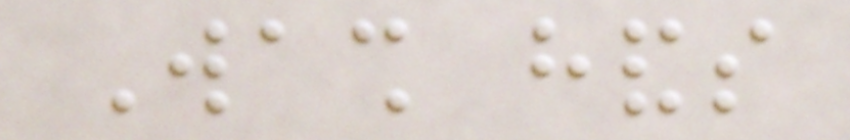Wash hands
